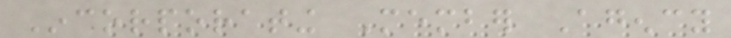Incorporating Member Agency
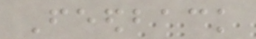Feedback
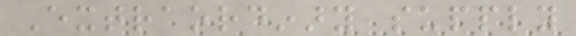Extraordinary supply
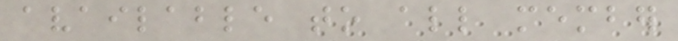available to all member
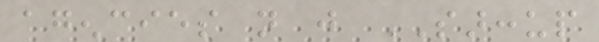agencies not just SARCCUP
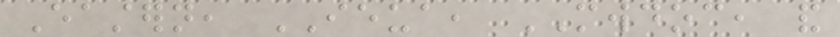Eastern, IEUA, MWDOC, and
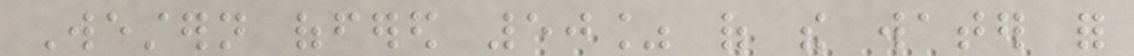Western offered 50% of the water for
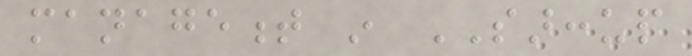management in SARCCUP
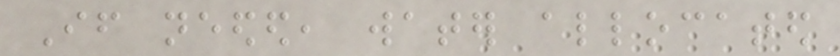If needed, water allocated
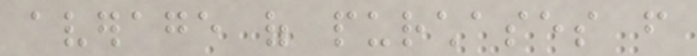average of purchases from
